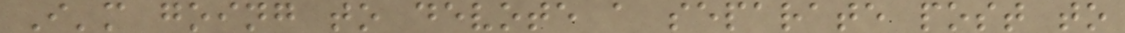I'm going to devote a separate post to
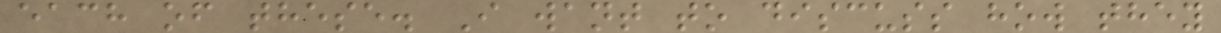each of these. I want to discuss how they
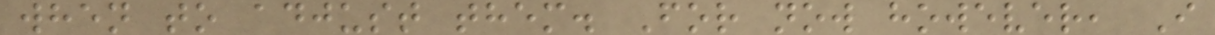when to adjust them. For now however, I
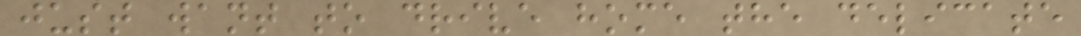just want to drive home the delicate
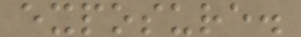exposure.
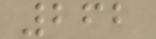262
